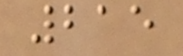215
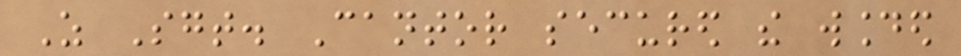As Sgt. Cantor secured the wounded
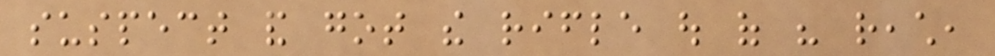suspect and got the rifle out of his reach,
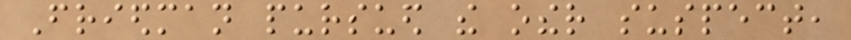Friedman pursued the other suspect,
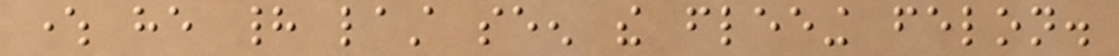where he had last seen the fleeing felon.
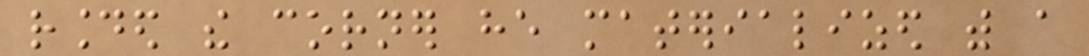rounded the corner he materialized with a
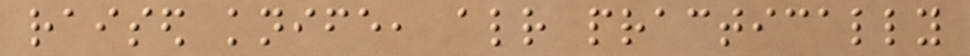raised knife, already practically
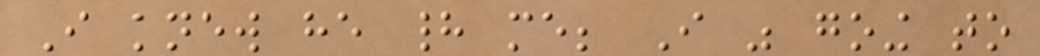I knew he had me; I was going to
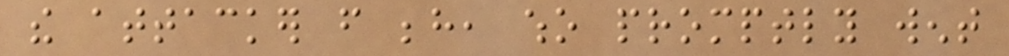the attacker from behind, who promptly went
